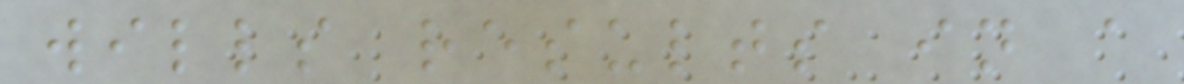wills results in a
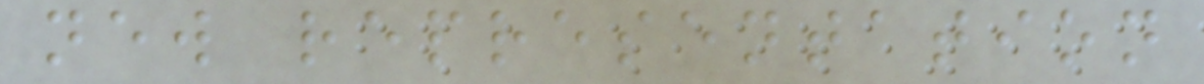new representation
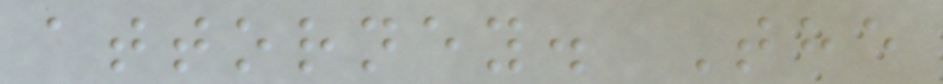attorney. The
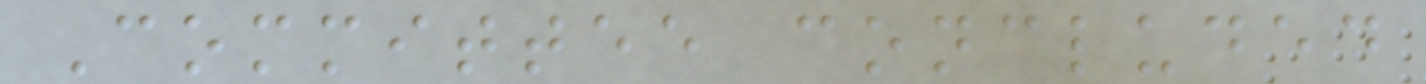Committee concluded
